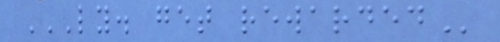LY. GET REWARDED
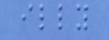illy
